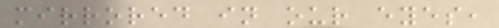mirrored in our eyes,
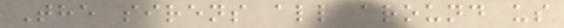The sirens all around us
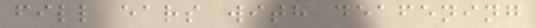fill ears with deafening
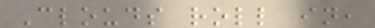Clouds roll in,
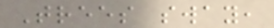Trees sway,
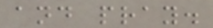and pray.
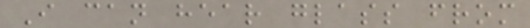I can hear glass from
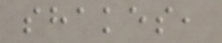shakes,
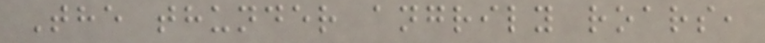The thunder angrily roars,
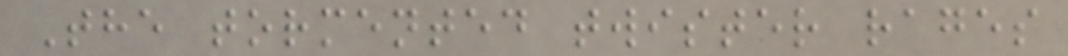The tormented twister rages
